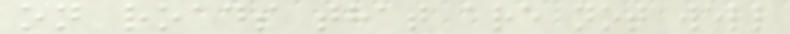on roads that are not well
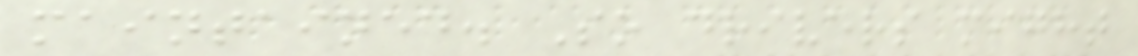maintained. So drivers might
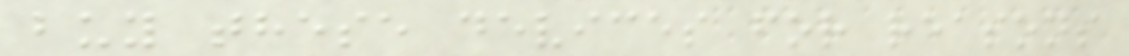buy these devices for reasons
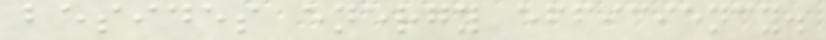besides energy efficiency.
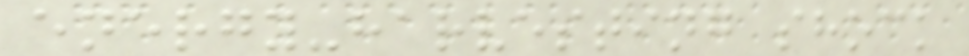energy-harvesting shock
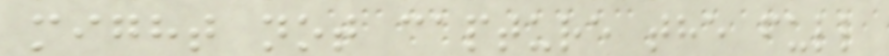might not capture the full
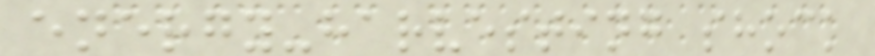energy-harvesting shock
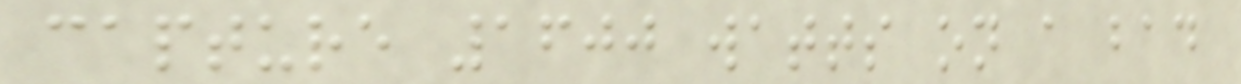capture 1600 watts on a bad
